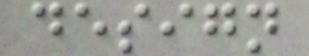design
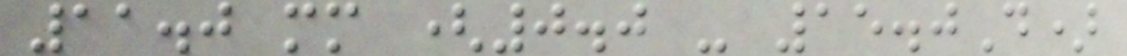11.0 mm (0.0 - 15.0D)
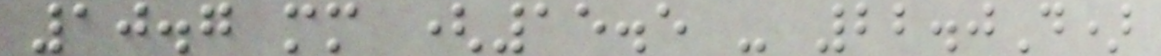10.7 mm (15.5 - 22.0D)
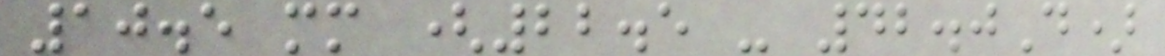10.5 mm (22.5 - 42.0D)
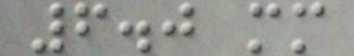6.0 mm
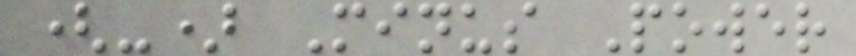(-) Minus Power
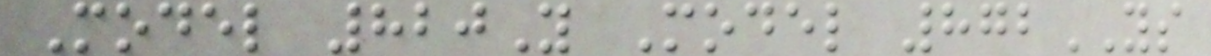Model 820Y Model 872YS
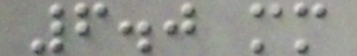6.0 mm
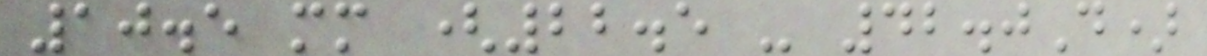10.5 mm (22.5 - 42.0D)
